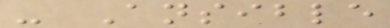- Ansible
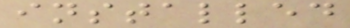installed
